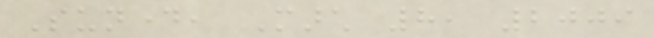Sunday, March 8, 2009
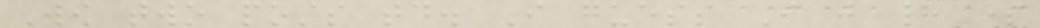Wow two posts today. I guess I just had some
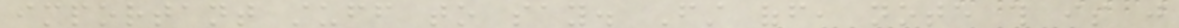important stuff to say. First off, note this is just
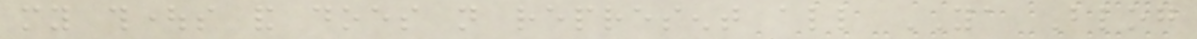my thoughts and does not represent all YA Blog
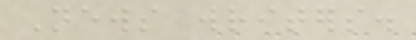News writers.
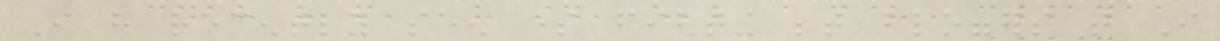I have recently seen some fighting between bloggers that I
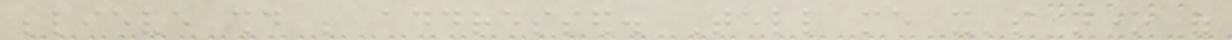believe should be addressed. Tell me it's none of
